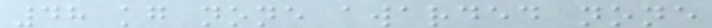48 kg none awarded none
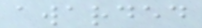awarded
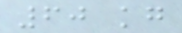60 kg
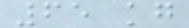65 kg
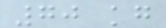70 kg
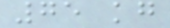75 kg
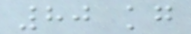80 kg
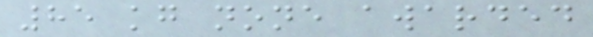85 kg none awarded
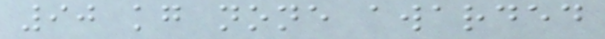90 kg none awarded
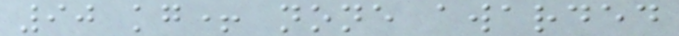90 kg+ none awarded
